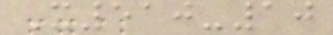X510-10
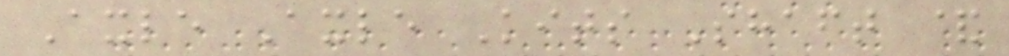Axle Axle Kits Shaft &
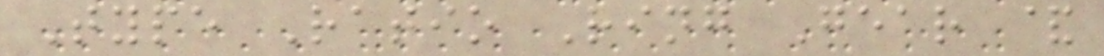Type Ratio Ring Gear &
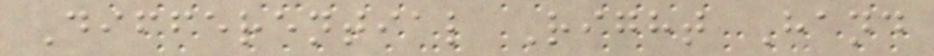Differential Right Hand
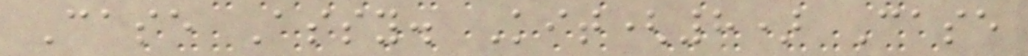Case Assy. Kit(8) Case
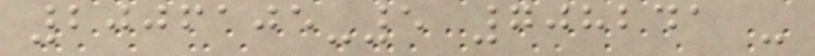2006105-5 708241 -
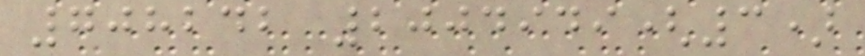708242 2004949(3)
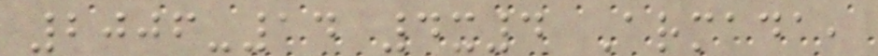2006-14 4x4 Armada,
